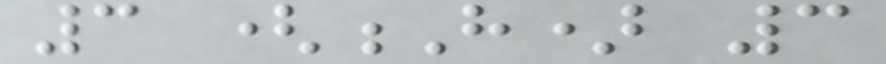3 (H) 3
